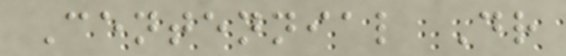Centennial Dr
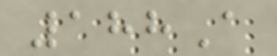188A
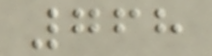768
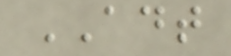ADT
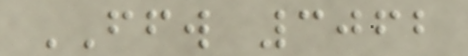FFW 3062
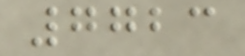7723
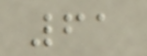61
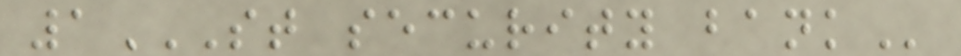1ST SECURITY BANK
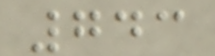743
